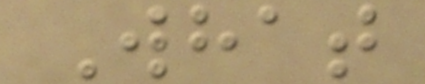What
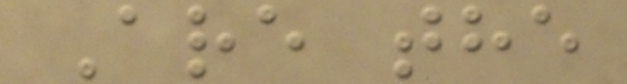Are the
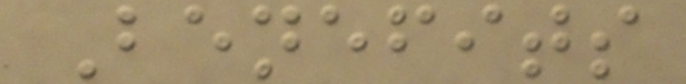Benefits
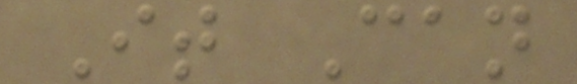It Can
